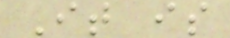It is
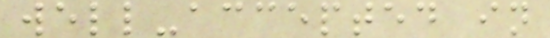well-accepted in
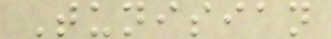Tunisian
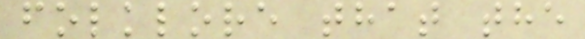folklore that the
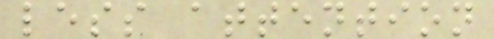less attention
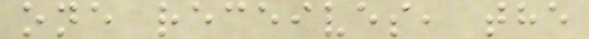one receives, the
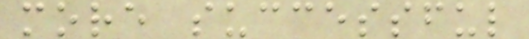more successful
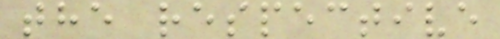the respective
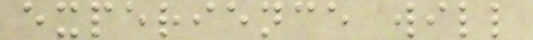experience will
